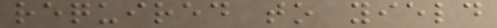required to yield
